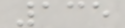135
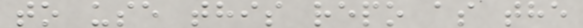to use this repo as the
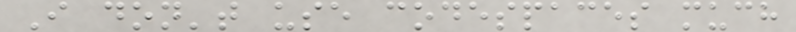I don't use codespaces much
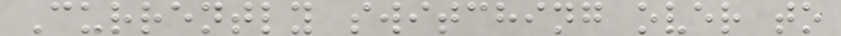Currently switching over to
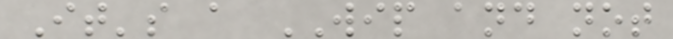It's a WIP and not
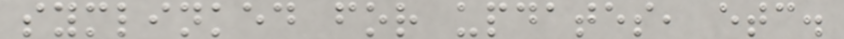symlinked for updates, etc.
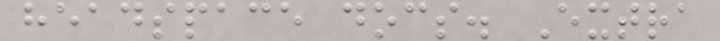headspace docs. Extra
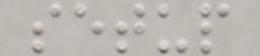setup
